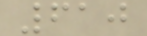610
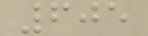605
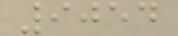9054
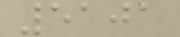5101
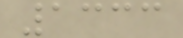1333
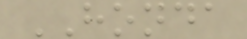HONDA
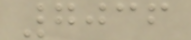7036
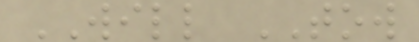WILL TOW
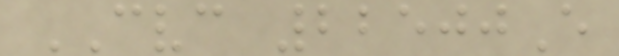CVC 22500E
